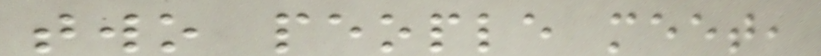two people meet,
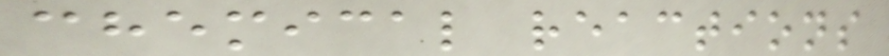chemical reactions
